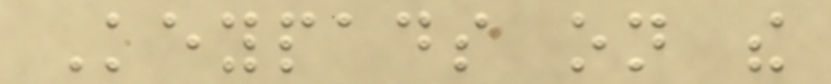Keypads on the
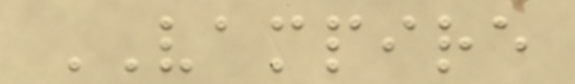VAMPIRE
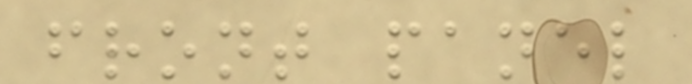front panel
